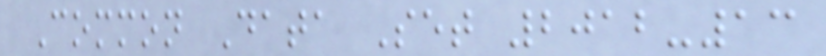Common Data Set 2012-13
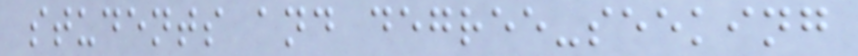students and degree-seeking
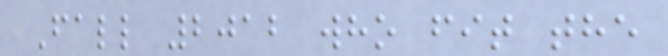Fall 2012 who fit the
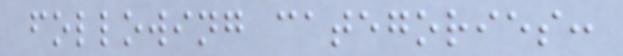following categories:
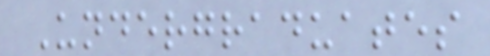Undergraduates
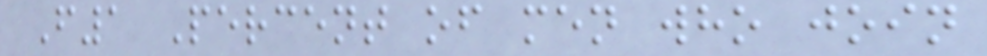F1 Percent of men who join
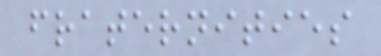fraternities
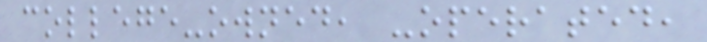college-owned, -operated,
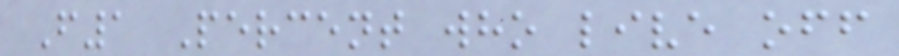F1 Percent who live off
